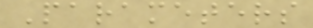Parameters
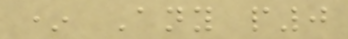* Any p0
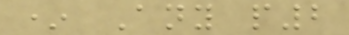* Any p2
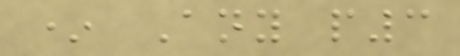* Any p3
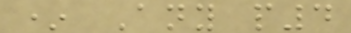* Any p4
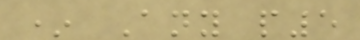* Any p5
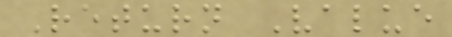Return Value
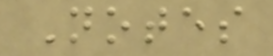Notes
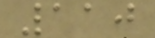110
